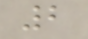2
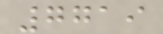7719
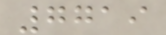7719
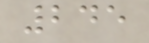245
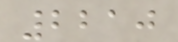2210
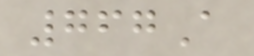767A
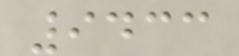9433
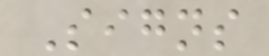Signs
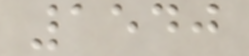1540
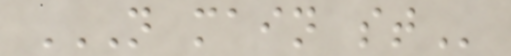N MAIN ST
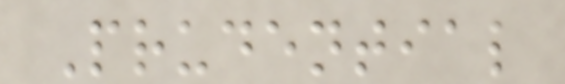Prudential
